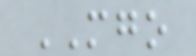MGO
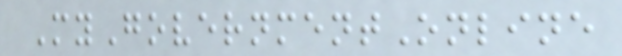MyGovernmentOnline
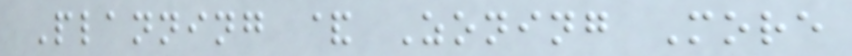Planning & Zoning More
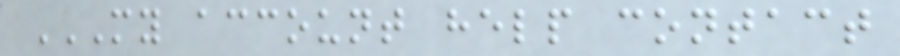MY ACCOUNT HELP CONTACT
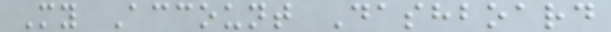My Account Dashboard
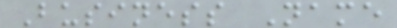Business Name
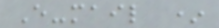E-mail *
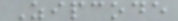Zipcode
